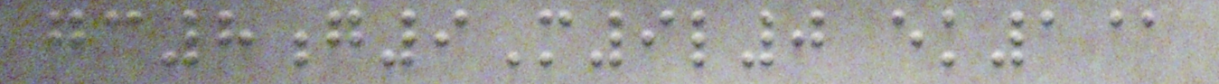gc8g9M9l0 ek1@
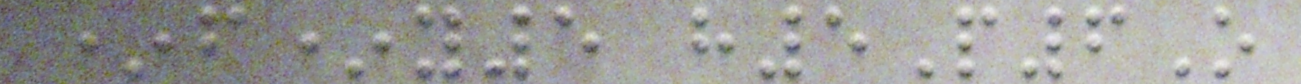*f*y5 h5P6O
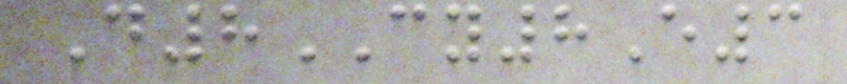D8CY8E3
